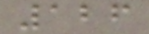126
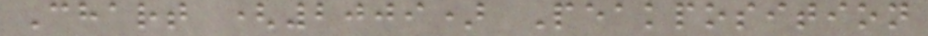Chart (2009) Peakposition
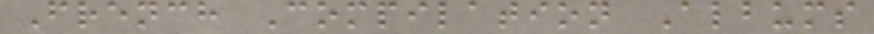French Compilation Albums
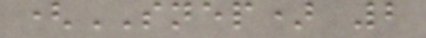(SNEP) 2
